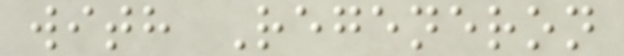with Regeneron
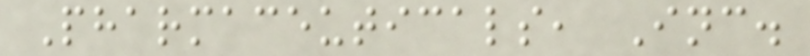Pharmaceuticals, Inc.
